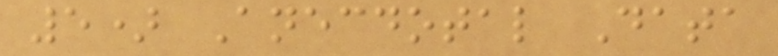5) Anecdotal Data
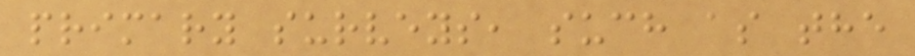primary surveys, such as the
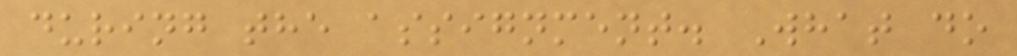during the assignment. What do
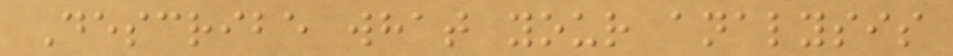Describe what your analysis
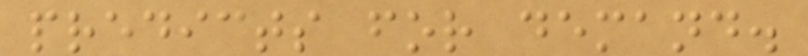predicts for demand.
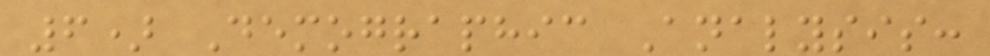6) Demographic Analysis:
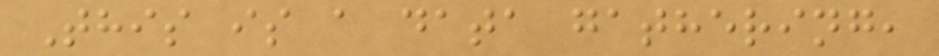This is a data gathering,
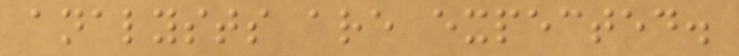analysts are expected.
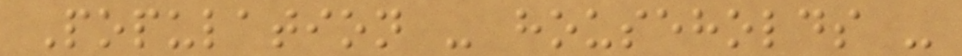Population - households -
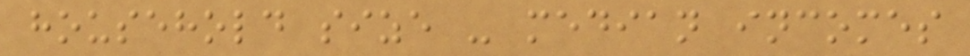household size - median incomes
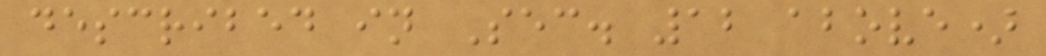described in Sec. 12 above)
